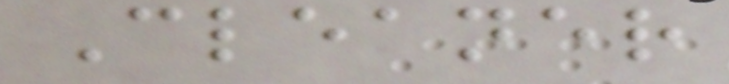Cleaner
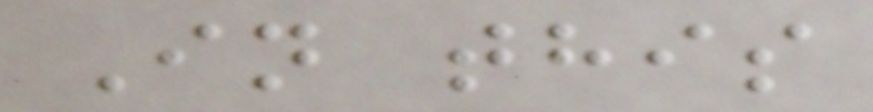In this
